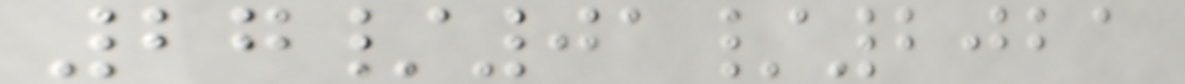27/01/2021
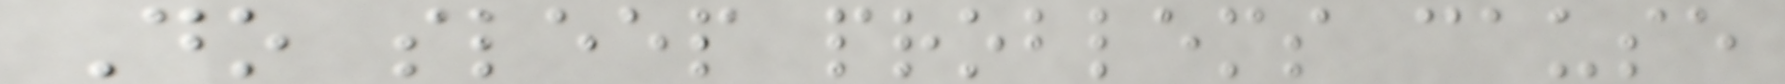Do sleep problems cause
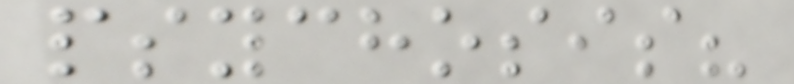psychosis?
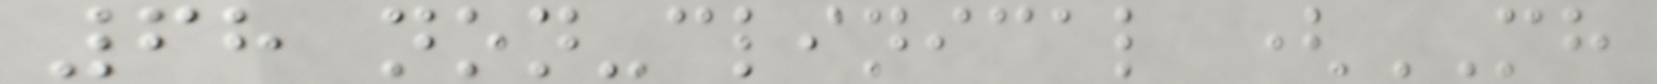68 non-clinical (MH
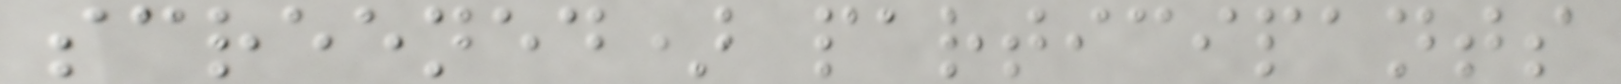screened) participants
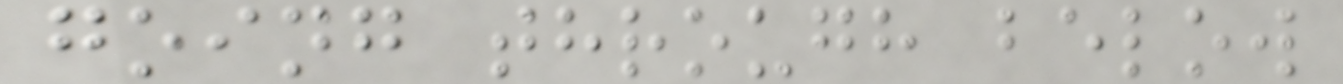going through below
